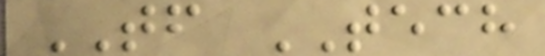TF TECH
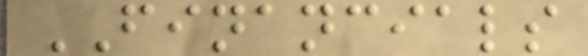FINANCIALS
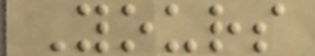Yours
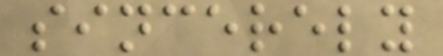sincerely
